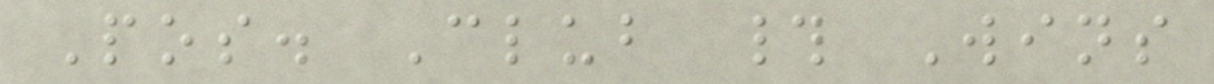Pos. Club # Wins
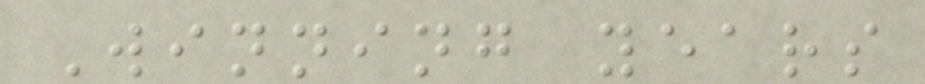Winning years
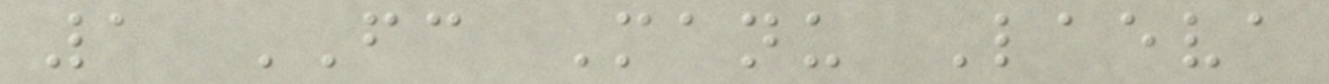1 FC Manu Laeva
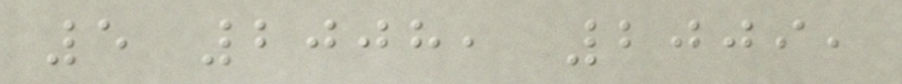5 2008, 2009,
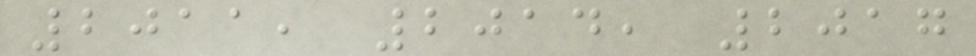2011, 2014, 2017
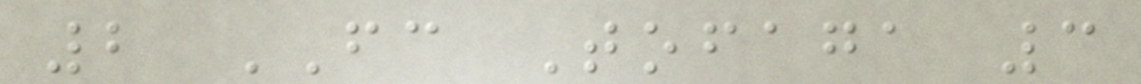2 FC Tofaga 3
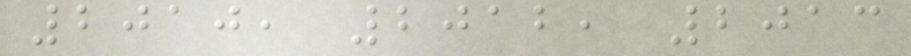2010, 2012, 2013
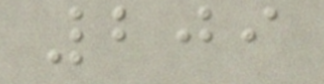209
